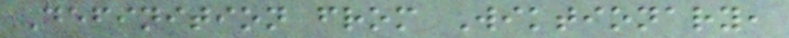Definition from Wiktionary,
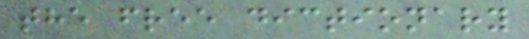the free dictionary
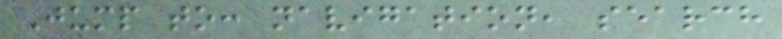Jump to: navigation, search
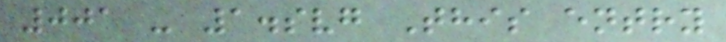001 - 1.svg This entry
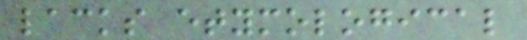lacks etymological
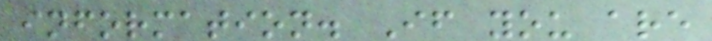information. If you are
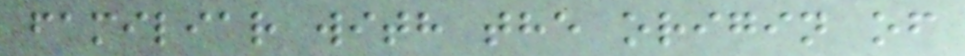familiar with the origin of
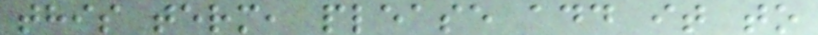this term, please add it to
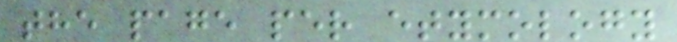the page per etymology
